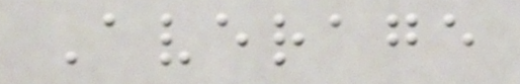Average
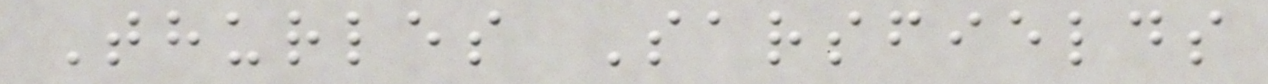Thurles Sarsfields
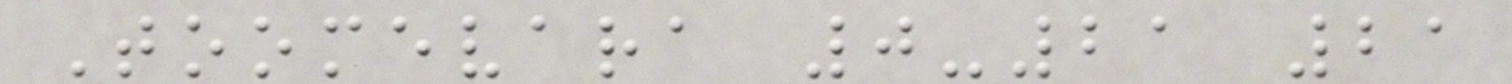Toomevara 0-21 21
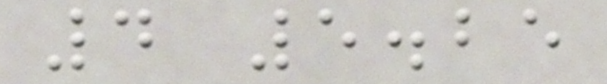4 5.25
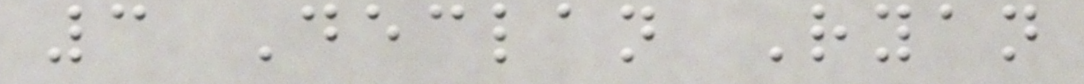3 Declan Ryan
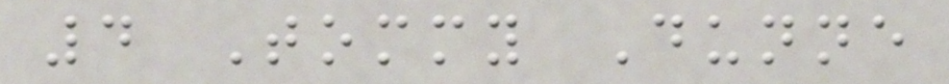4 Tommy Dunne
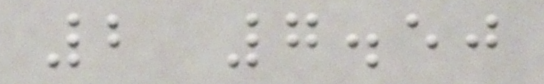2 7.50
